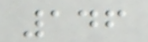146
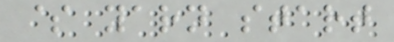$ yarn start
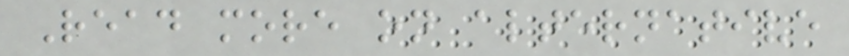Read more on alternative
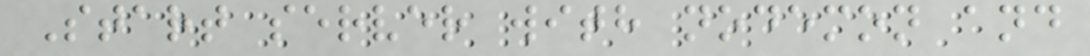Start server with nodemon and
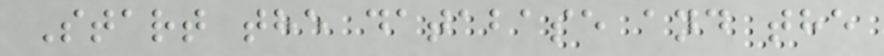Start the database and the
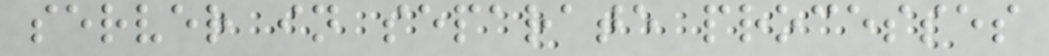server in separate processes
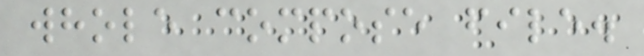whole compose file.
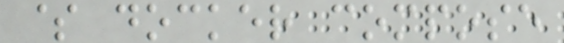$ docker compose
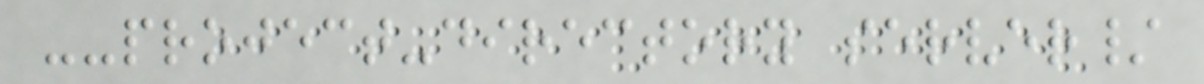--project-directory server/
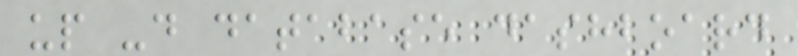up -d database dashboard
